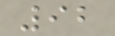92
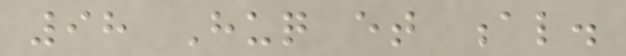98 Huq et al.
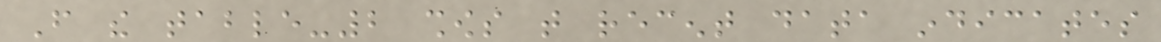From the table-2 shows that recent data indicates
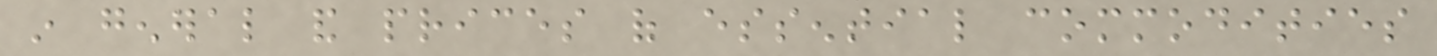in general and prices of essential commodities
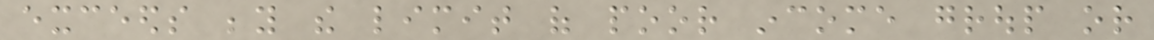exceeds beyond the limit of poor income group or
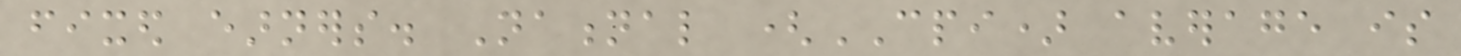fixed earners. National (CPI) average is
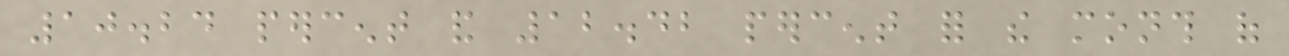10.24 percent and 12.42 percent for the month of
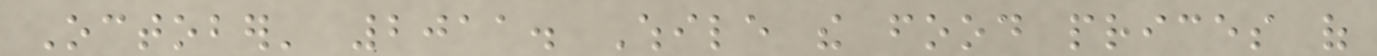October' 2011. While the food prices of
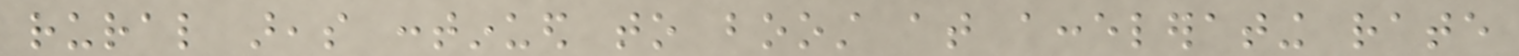rural areas continued to boost at accelerating rate
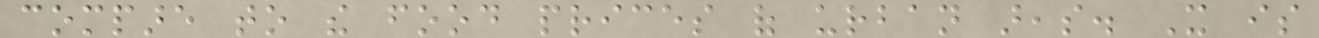compare to the food prices of urban areas. It is
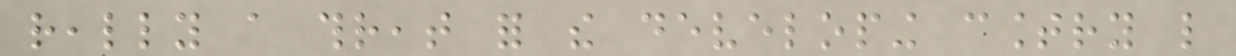really a threat for the developing country like
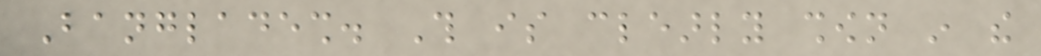Bangladesh. This is clearly shown in the
